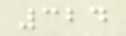324
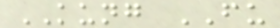KUNG FU
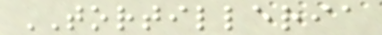TORTILLERIA
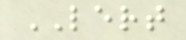LERT
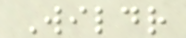Wildr
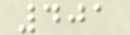401
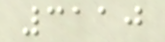3110
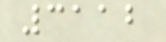3112
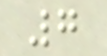7
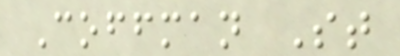Coffman St
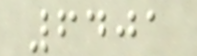6401
